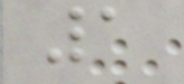1
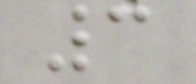3
